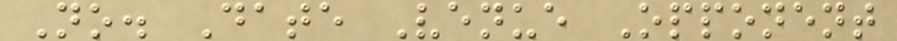No. Date Venue Opponent
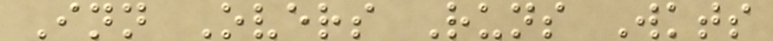Inn Overs Runs Wkts
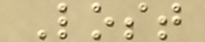Lost
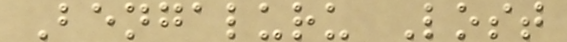Bengaluru Lost
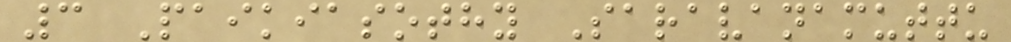3 Paikiasothy Saravanamuttu
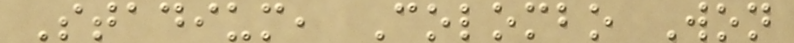Stadium, Colombo Won
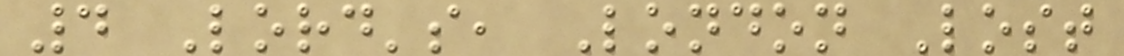4 Lord's, London Lost
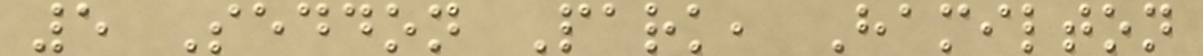5 Seddon Park, Hamilton
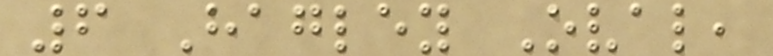6 Hagley Oval,
